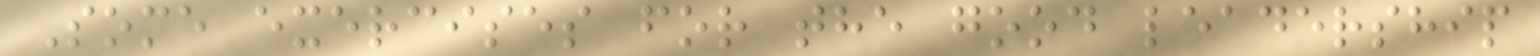Some exercises for the good leadership
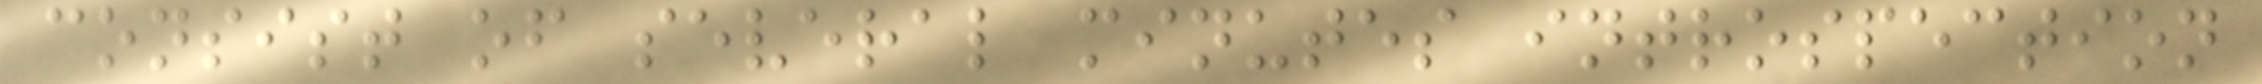consist of several minutes introspection
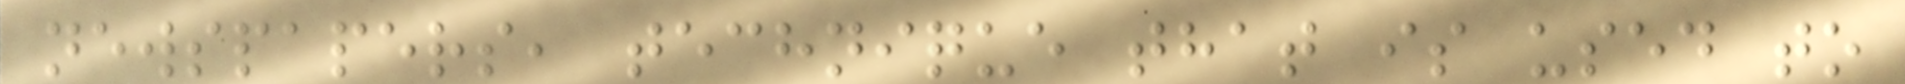newspapers, technique that is used to
